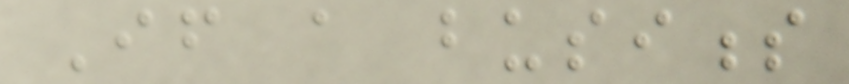If a business
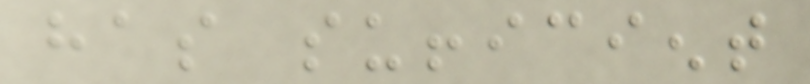has sufficient
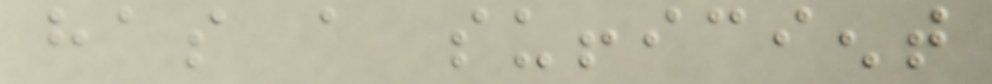has a sufficient
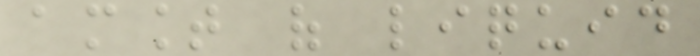amount of liquid
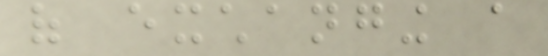of exchanging a
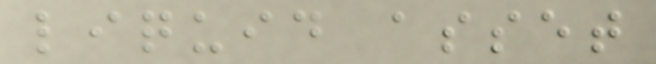liquid asset
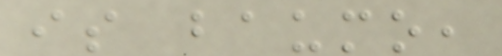is baumo,
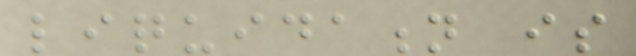liquidation is
